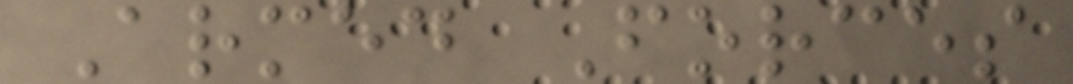Armed Forces
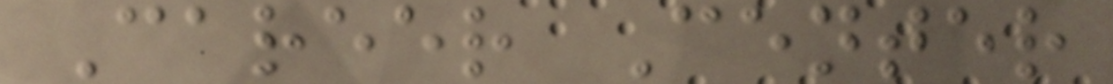Career Center
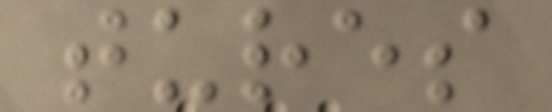tures
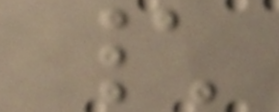\
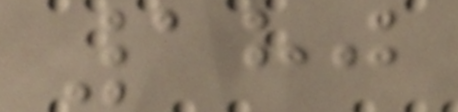180
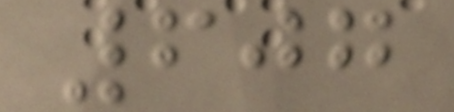607
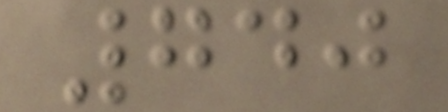740
